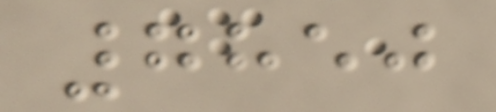7850
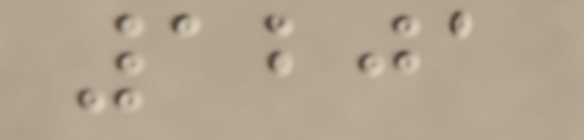1201
